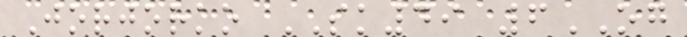Jorjorko SK49 6OG
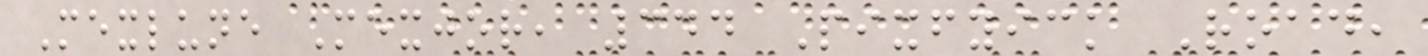Mexlune Mexjor, 344 Pixfyick Road,
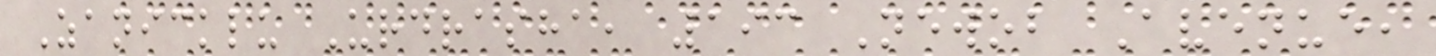Zanicklu Urdrasha, 193 Newob Avenue,
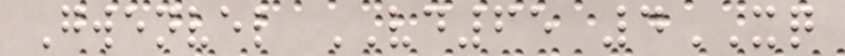Gwenvel VD65 4XQ
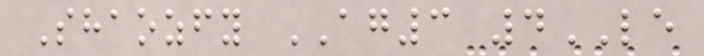Shaozfy AG3 4LE
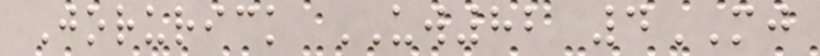Jorurick UW82 4MJ
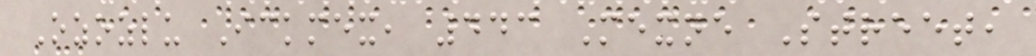Ozozlu Ickmex, 443 Mexne Street,
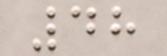48
